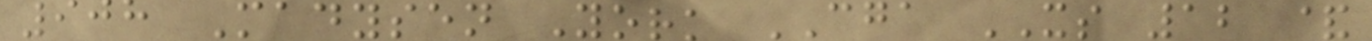908 Madysen York CGA XS 12 &
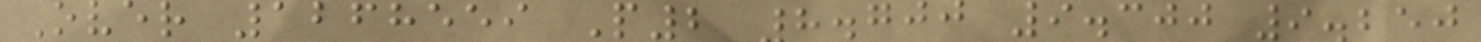Over 1268559 P2 8.700 9.300 9.250
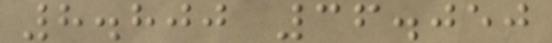8.800 36.050
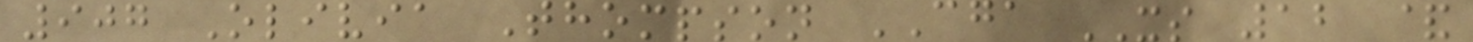907 Olivia Thompson CGA XS 12 &
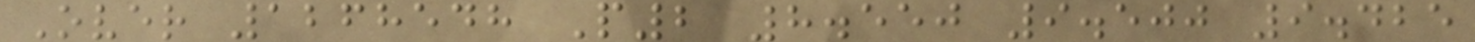Over 1268548 P2 8.550 9.500 9.425
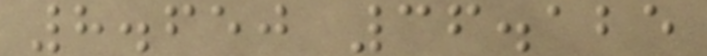8.650 36.125
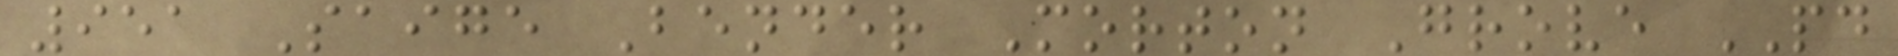951 Saige Bender Morton Grove PD
